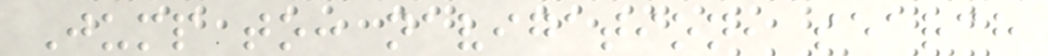Jump to: navigation, search
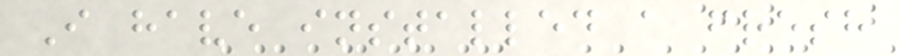I have installed a fresh
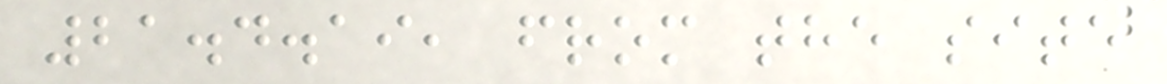21.4.19, from the site
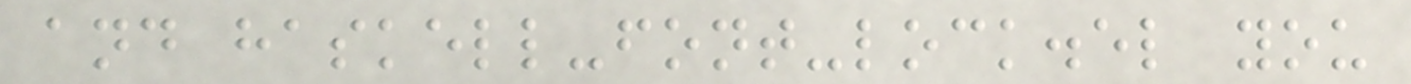and haskell-font-lock.el you
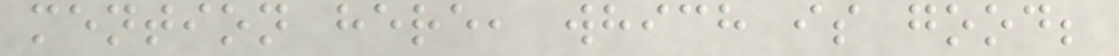mention here, which is good;
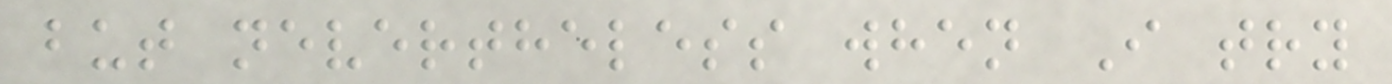but nevertheless when I try
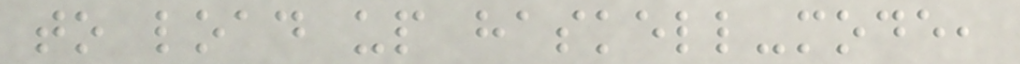to load up haskell-mode,
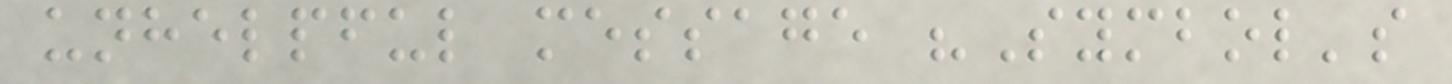unhelpful message "Symbol's
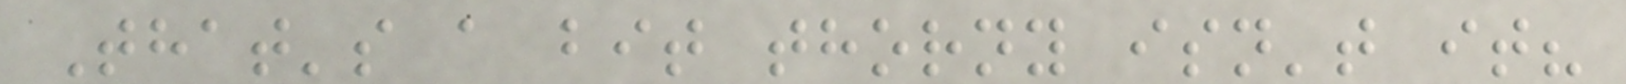That's a bit thorny isn't it?
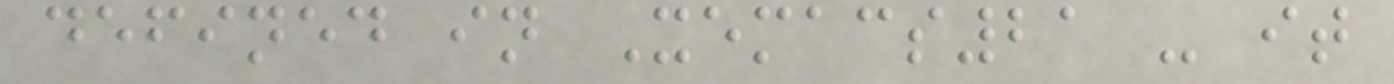defined in Xemacs21 - it
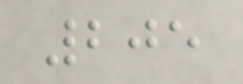205
